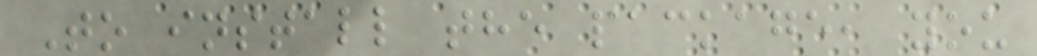To install the package, you
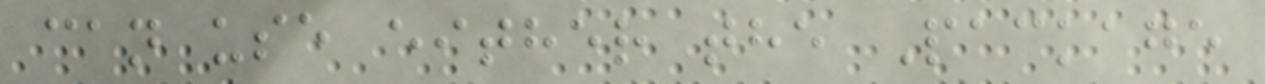can use either the Package
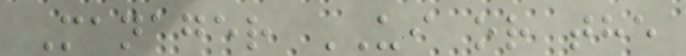Manager UI or the
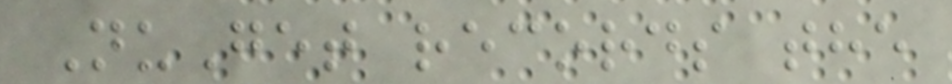NuGet records the
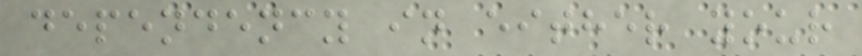dependency in either your
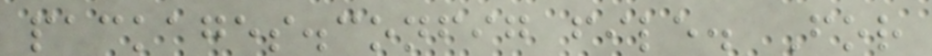packages.config file. For
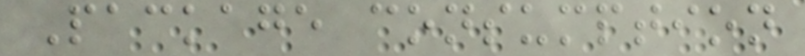Package consumption
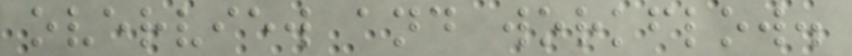overview and workflow.
